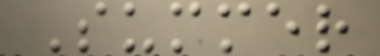Summer
